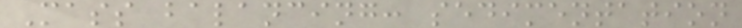Mass balancing: sedimentation
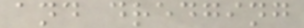and dredging
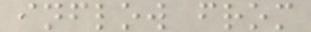inflow from
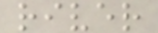river
